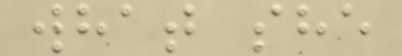what she
